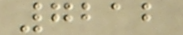7212
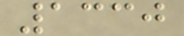1330
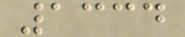1334
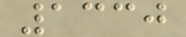1330
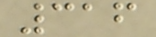316
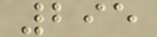295
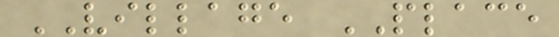VILLAGE PLACE
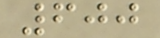600
